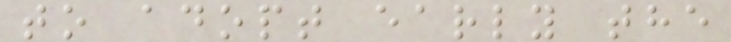to adopt early the
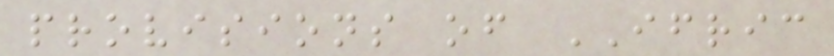provisions of IFRIC
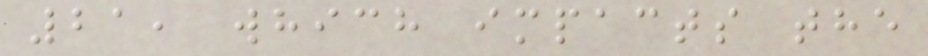21, which impacts the
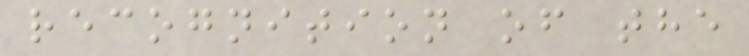recognition of the
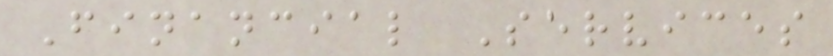Financial Services
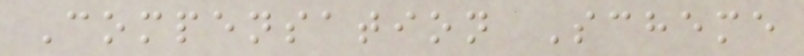Compensation Scheme
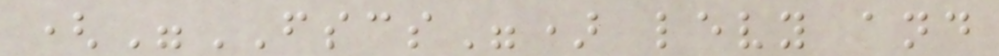("FSCS") levy and
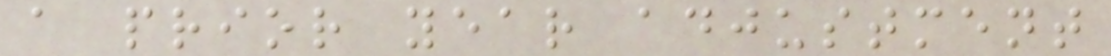a prior year adjustment
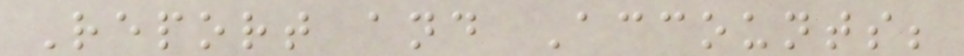Report and Accounts;
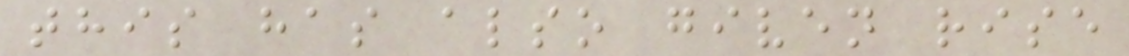this has also given rise
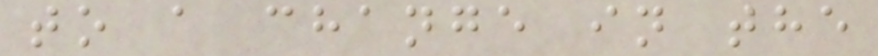to a change in the
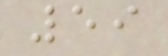59
